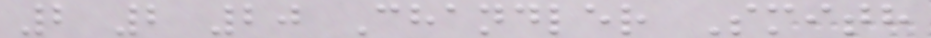2 2 20 Chandler Smith
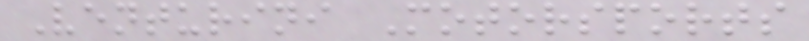Venturini Motorsports
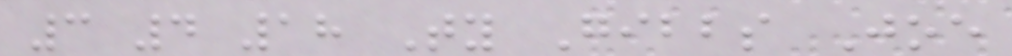3 4 18 Ty Gibbs Joe
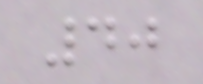40
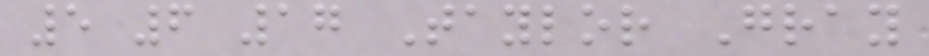5 6 17 Taylor Gray
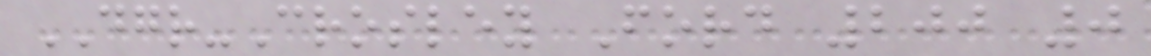DGR-Crosley Ford 200 0
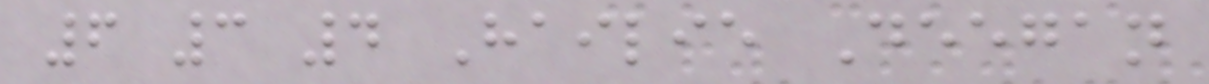6 3 4 Hailie Deegan
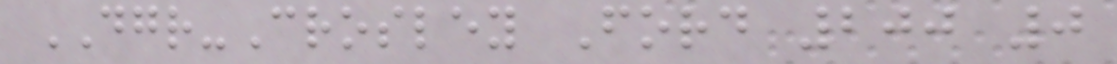DGR-Crosley Ford 200 0
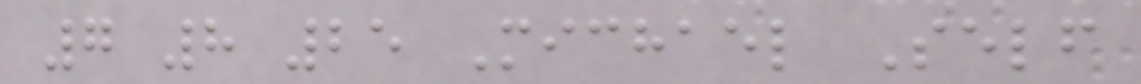7 8 25 Michael Self
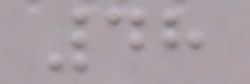48
